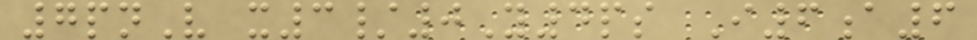7pnV x3/0Y4ps I6a6
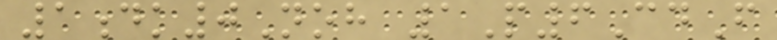1dk0Noh 1P6CdF
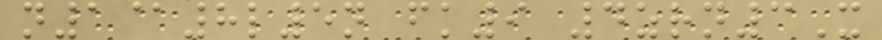n1@8l5n fk9 4zrn3X
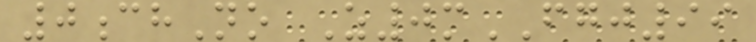0chNo Z0mFGJ99
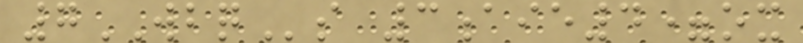7WBQs 3aie4=ox
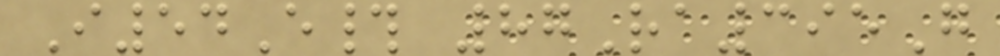I54E# 87Ra395G
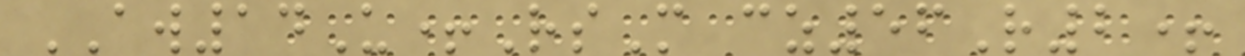AW14U+RsM cz56R2+
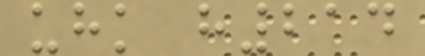uhk h214
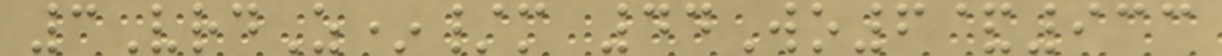3VrdZ*/m 44Wo6&933
